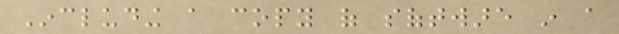Including a copy of software in a
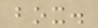box.
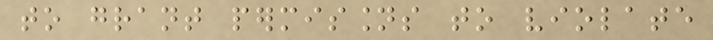to grant permissions to violate
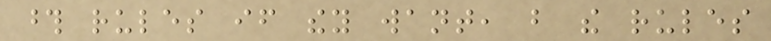those rules if they want, but the rules
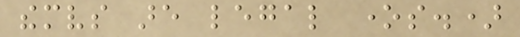themselves are legal ones.)
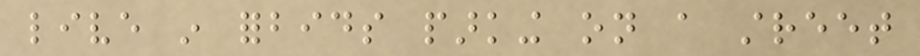live in forbids parking on a street
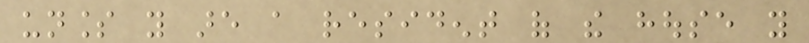unless you are a resident of the house you
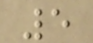5
